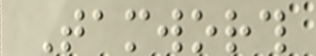Tamworth
